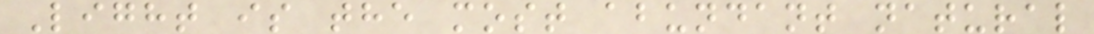Light is the most abundant natural
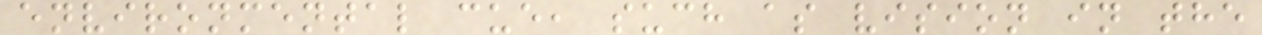environmental cue, such as vision in the
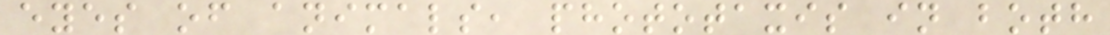eyes of animals, phototaxis in both
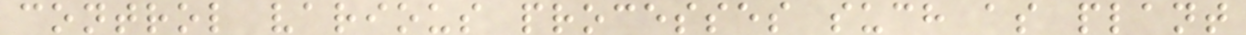control various processes such as plant
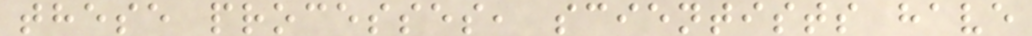these processes, scientists have
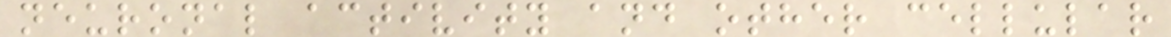neuronal activity and other cellular
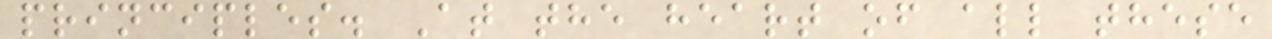principles. At the heart of all these
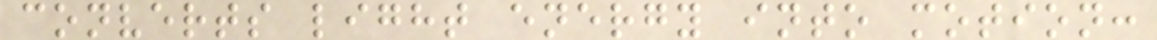converts light energy into motion:
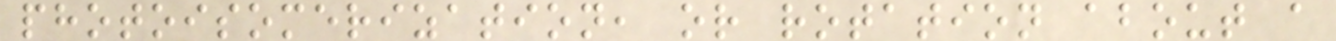photoisomerization, or rotation about a
